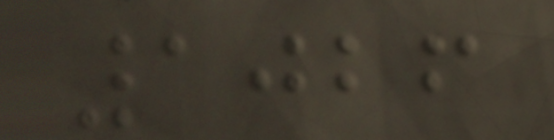1026
